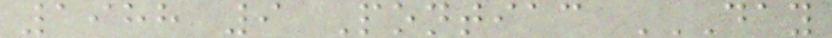1988 9 Pontiac DAY
